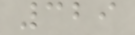329
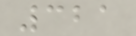321
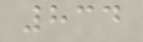834
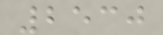2530
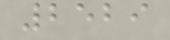2529
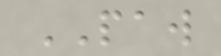PAW
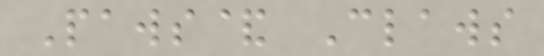Paws& Claws
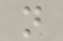n
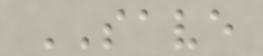SAVE
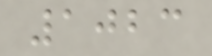1023
